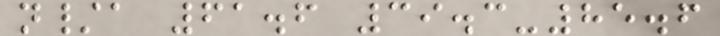n/a 61.6 39.3-85.6
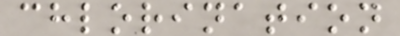chlorination
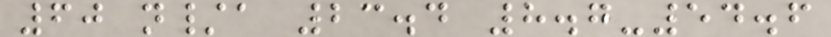60 n/a 23.4 8.7-54.6
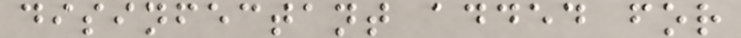disinfectant added for
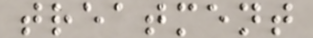treatment
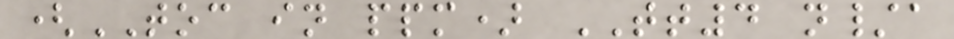(TOC in ppm) TT4 n/a
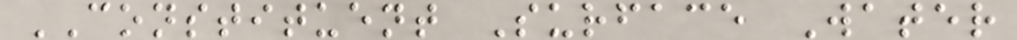CONSTITUENT Surface Water
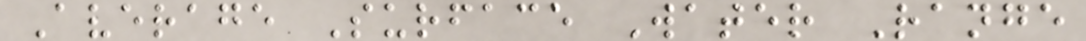Average Surface Water Range
